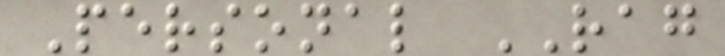Personal RAG
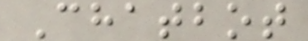Chatbot
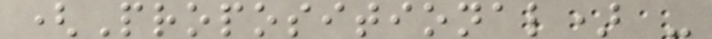(Propositional) -
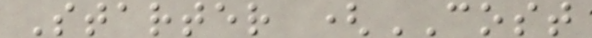Starter (COST
